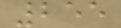255
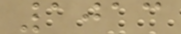1013
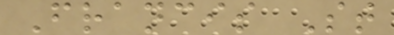Francis St
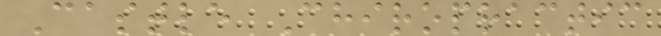Castle Chiropractic
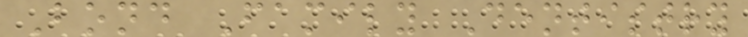Bond Family Dentistry
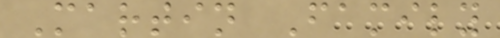Martin Family
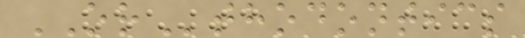ORthodontics
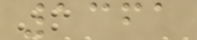1361
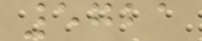5721
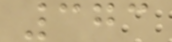373
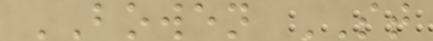BOWEN ST
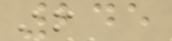245
